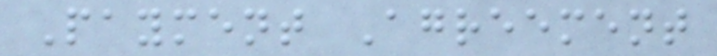Payment Agreement
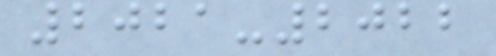2021-2022
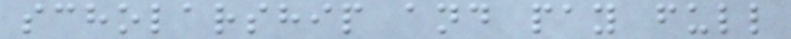scholarship and pay full
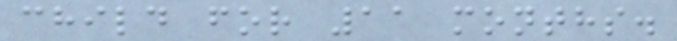child for 11 months.
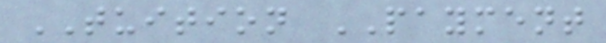TUITION PAYMENT
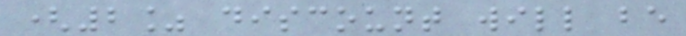(2% discount will be
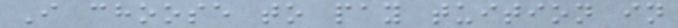I choose to pay tuition in
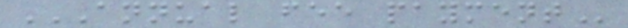ANNUAL FEE PAYMENT
